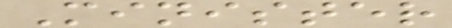Minister
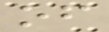of
